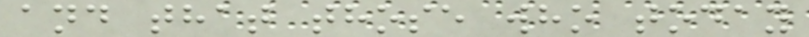and that those who today
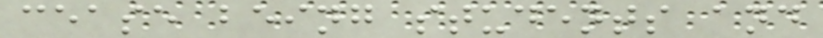cease being students and
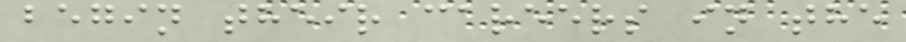begin their careers in the
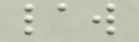law
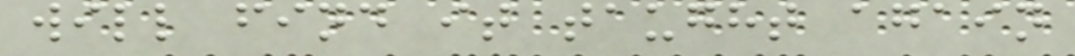will find it taught again
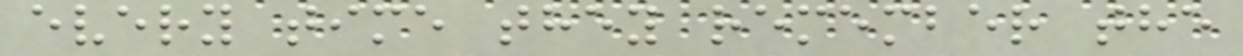every time they remember the
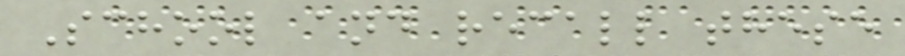School and recall these
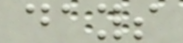days
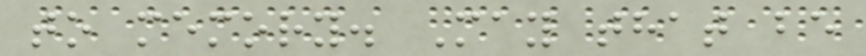to memory. May that be
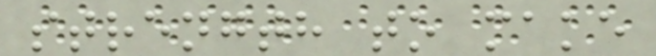strength to make
